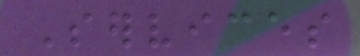Services
